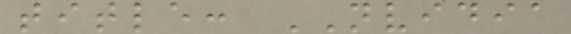title: NVIDIA
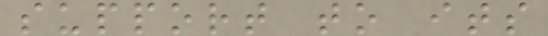support to its
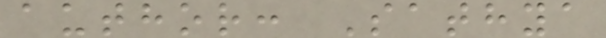author: Sathya
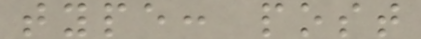type: post
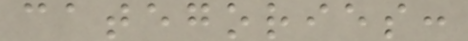categories:
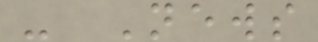- News
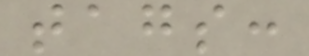tags:
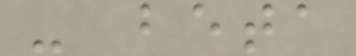- beta
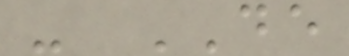- DE
